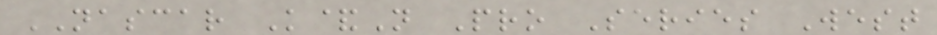NASCAR K&N Pro Series West
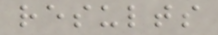results
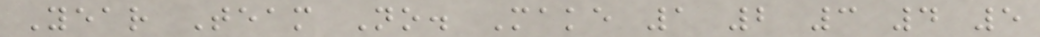Year Team No. Make 1 2 3 4 5
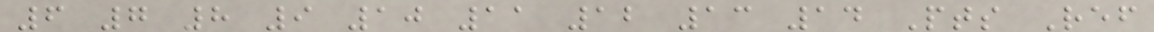6 7 8 9 10 11 12 13 14 Pts Ref
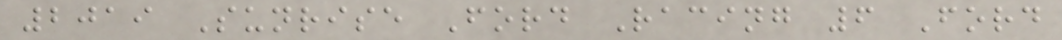2019 Sunrise Ford Racing 6 Ford
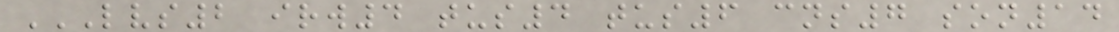LVS2 IRW4 TUS4 TUS6 CNS7 SON14
